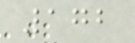172
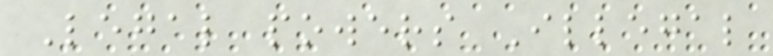Legal powers Illegal
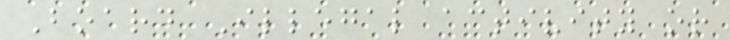Board Illegal activity or
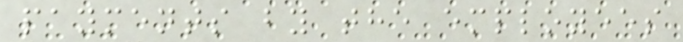payments by the employees
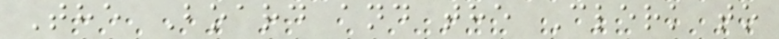The Board and the Clerk to
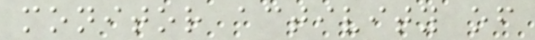monitor activity of
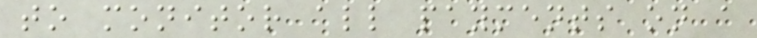to monitor all payments on a
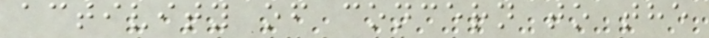activity of concern to the
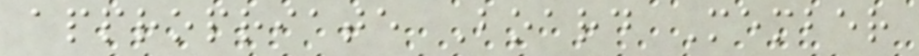appropriate Board Member
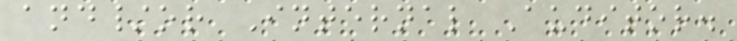and/or Internal Auditor.
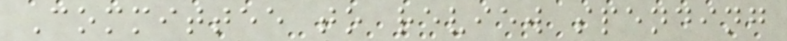Committee to review spending
